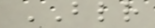BLR
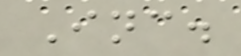Inc.
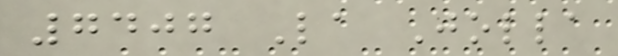7407 La Jolla
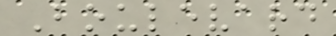Boulevard
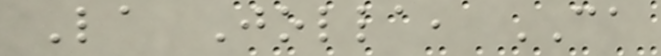La Jolla, CA
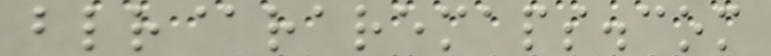blr@raremaps.com
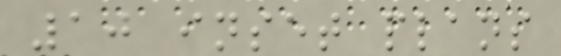10 inset plans
